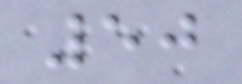50
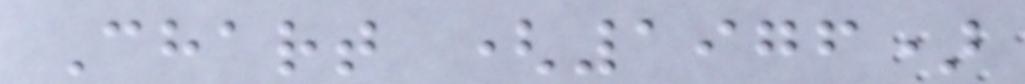Chart (1976)
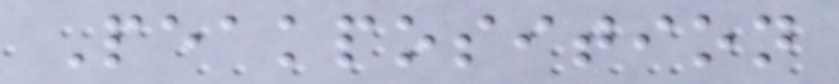Peakposition
